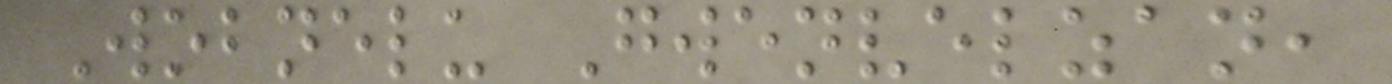Wobnelu Gwenvelzan,
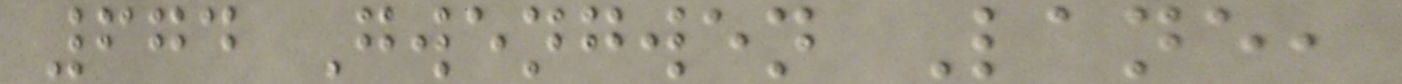674 Gwengwen Lane,
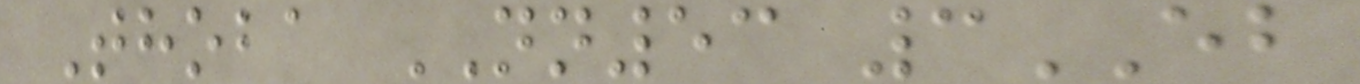Thoba NN53 3EB
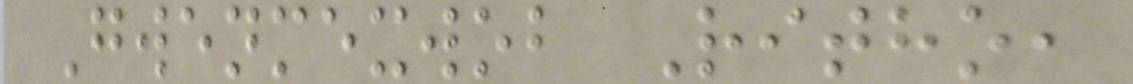Gwenmexwob Ritho,
